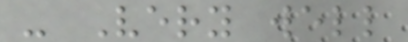- Very well
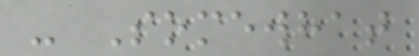- Somewhat
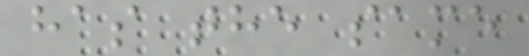has the same
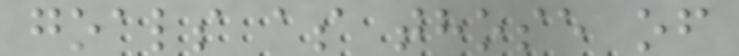goals as those of
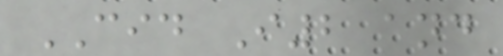CID I2 and
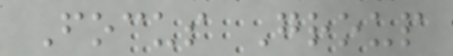Focus Group
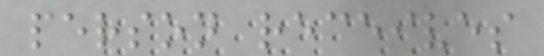person receives
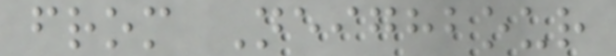from Neighbour
